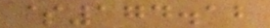$174.12
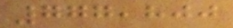777,800
